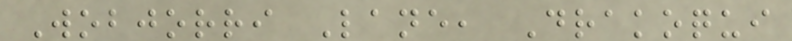Wobjorri Lane, Drakoqui
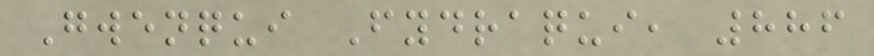Gwenqui Fydraqui, 886
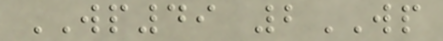WP49 2WP
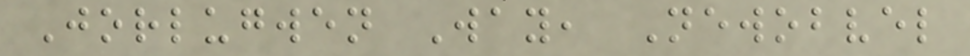Jorlugwen Way, Newobvel
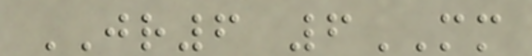JR6 6MM
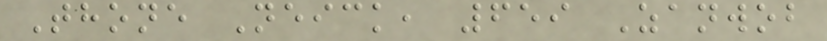Thone Neick, 659 Zanwob
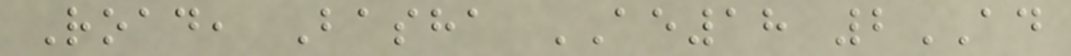Road, Basha AE18 2AD
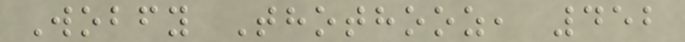Wobfy Thothooz, 452
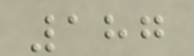187
